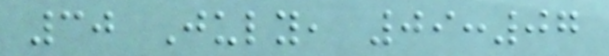30 July, 09:07
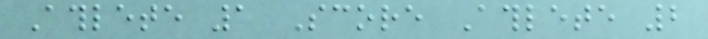Athlete 1 Score Athlete 2
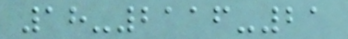18-2116-21
